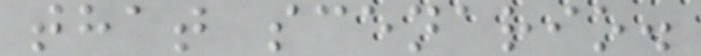that scenario.
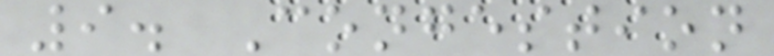9. Congestion
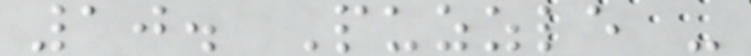10. Puzzle -
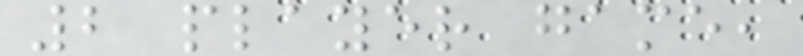2 player game,
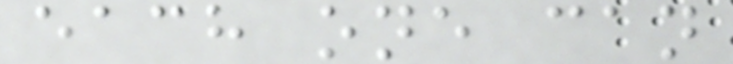each one can
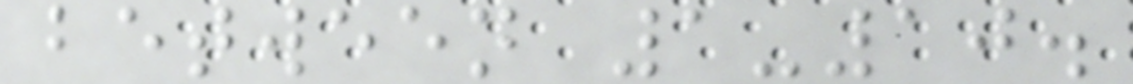between 1-10.
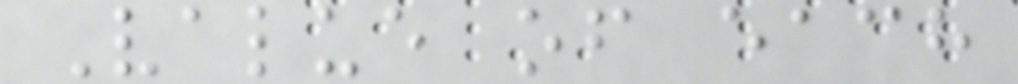Value of each
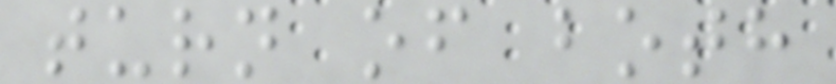turn of both
